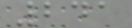241
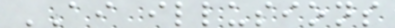AI illusions
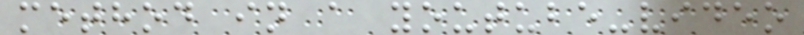method in a youtube-video
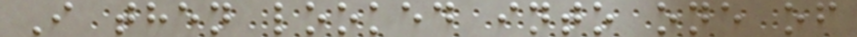I then looked into one of
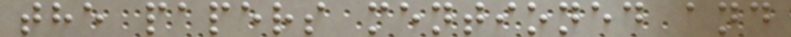the papers mentioned and
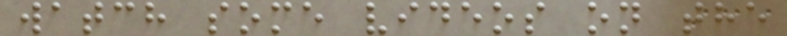watch some videos on the
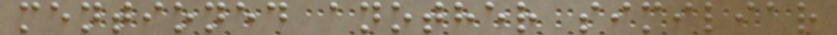mentioned another similiar
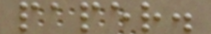paper.
